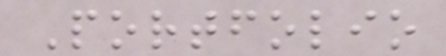Portfolio
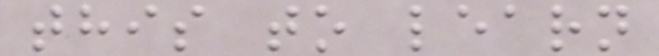this to learn
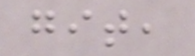git,
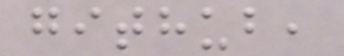github,
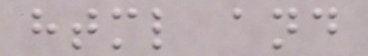html and
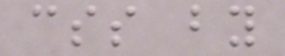css by
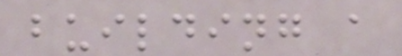building a
